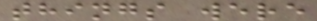things were
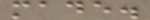made.
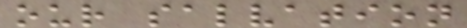our salvation
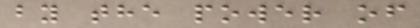by the power of
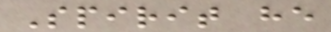Spirit he
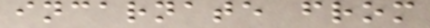incarnate from
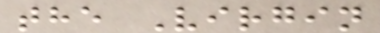the Virgin
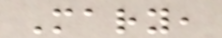Mary,
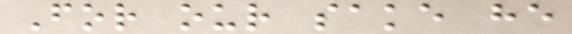For our sake he
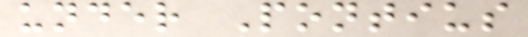under Pontius
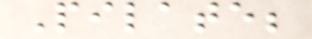Pilate;
